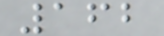162
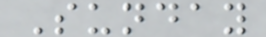Sunday
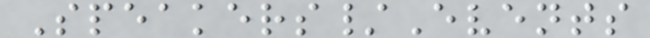Speakers/Events
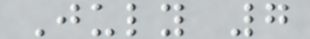July 7
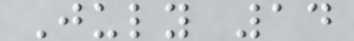July 14
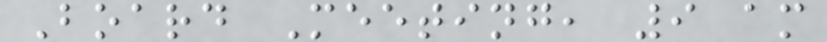Board Meeting, 9 am
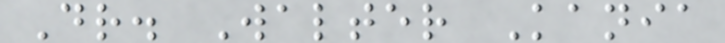Dr. Walter Kania
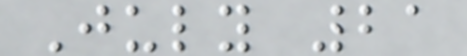July 21
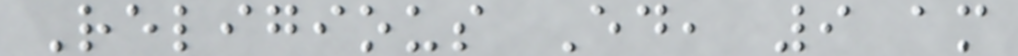Religious Ed, 9 am
